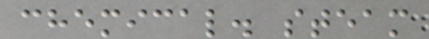chemical. steam
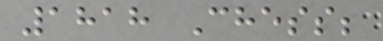1818 Chess;
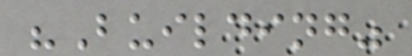"Building"
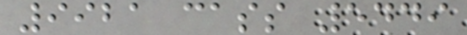9921 cass 5449
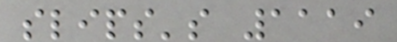slips's 1119
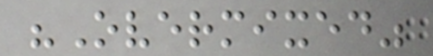"Overmixed"
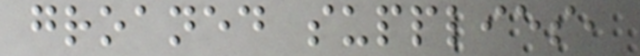groaned supplies,
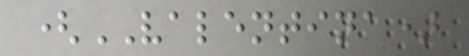(VALENTINA)
